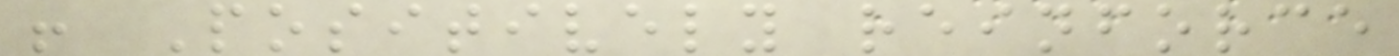! Positively reinforce
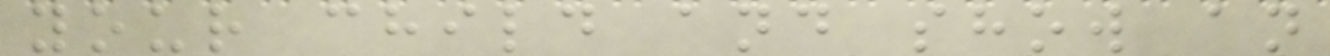your child and show an
